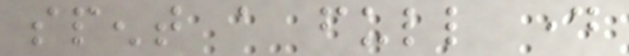spent a full day
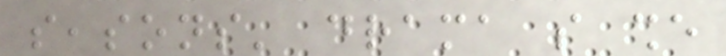seasons' drama so she
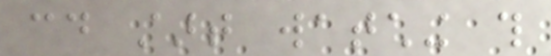could start watching this
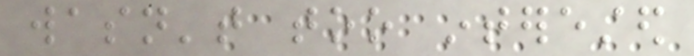wasn't too interested
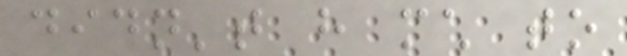didn't have much to
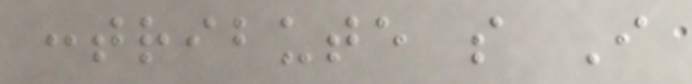contribute so I
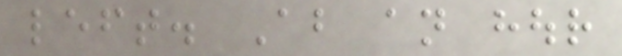left. About an hour
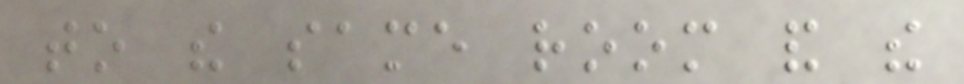to the same room and the
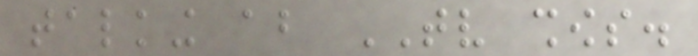talking about TV shows.
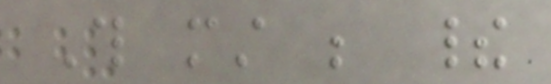This must be their
